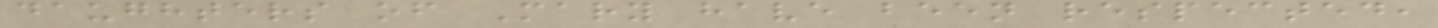daughters of Mary have been respected,
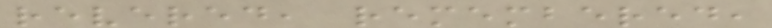revered, remembered,
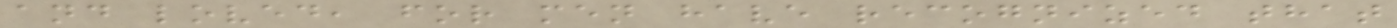and loved, for men have recognized that
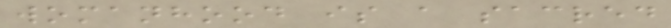womanhood is a sacred
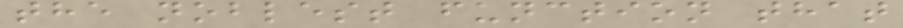the noblest function that
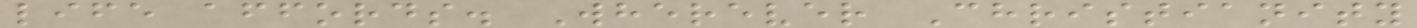life affords. Wherever Christianity
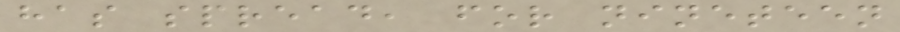has spread, for nineteen
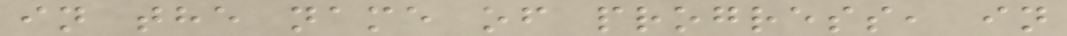in the name of progress, in
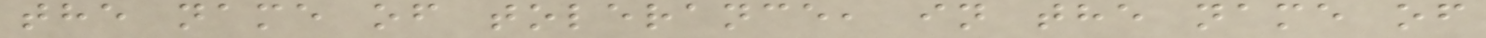the name of tolerance, in the name of
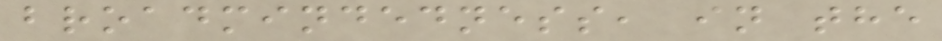broadmindedness, in the
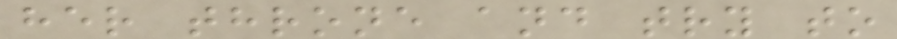her throne and try to
